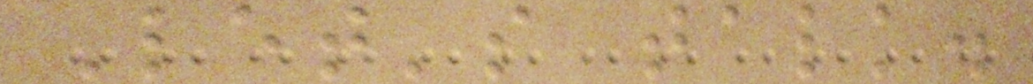Let's talk.
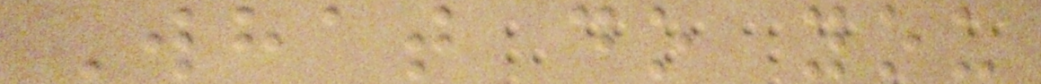What do you
